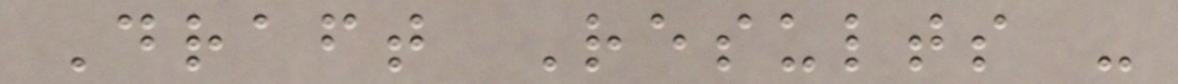Draft Results -
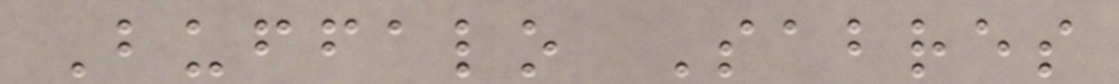Buffalo Sabres
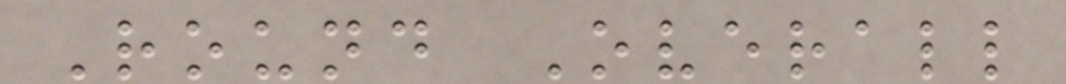Round Overall
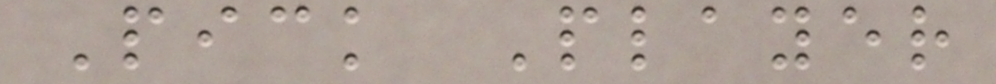Pick Player
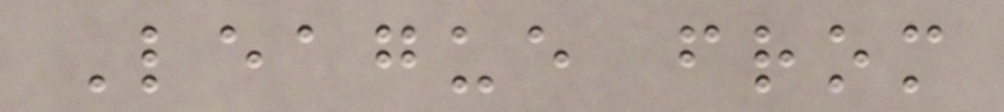League from
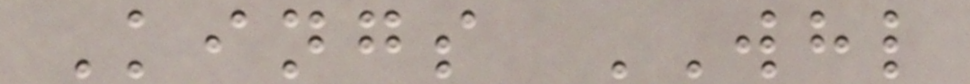Kings WHL
